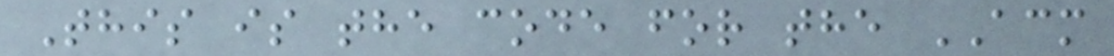This is the code for the ACM
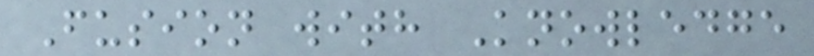Fusion with Knowledge
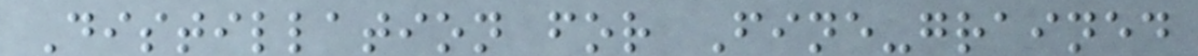Distillation for Fine-grained
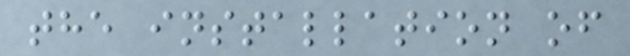the installation of
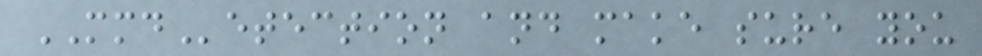MMDetection and make sure you
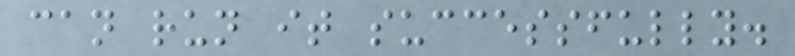can run it successfully.
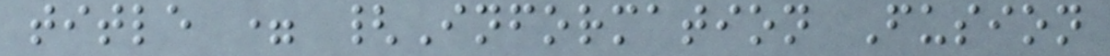title = {Information Fusion
